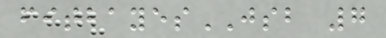fitbayesJSB 7
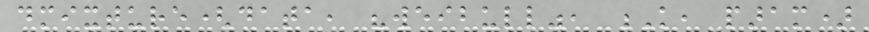dmixture(data, "weibull", K, param)
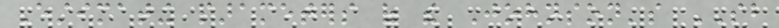Estimating parameters of the Johnson's SB
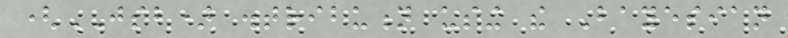(JSB) distribution using the Bayesian
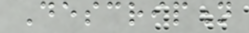Description
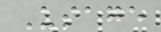Usage
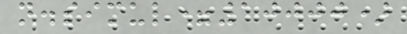n.simul=10000)
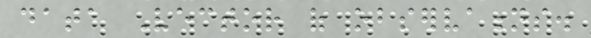data Vector of observations.
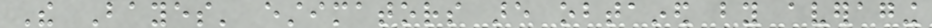The Bayes' estimators are obtained by averaging
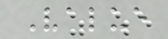Value
